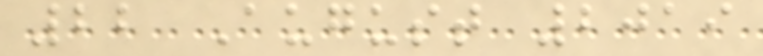22 August 2019
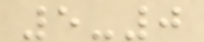5-0
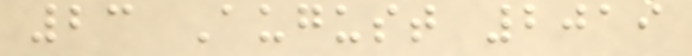23 August 2019
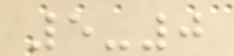5-0
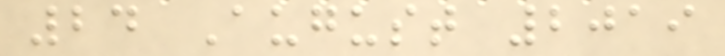24 August 2019
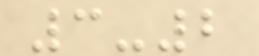3-2
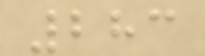283
